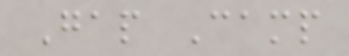Gap Camp
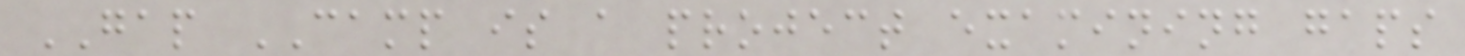GAP CAMP is a project examining gaps
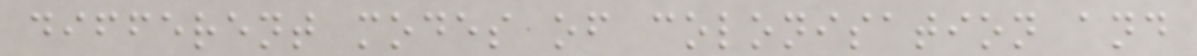different modes of colonisation and
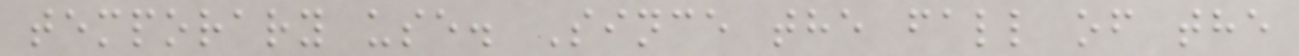temporary use. Since the fall of the
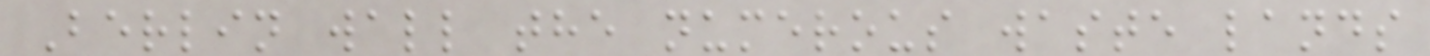Berlin wall the numerous waste lands
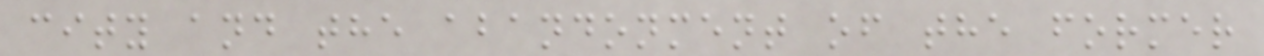city and the abandonment of the former
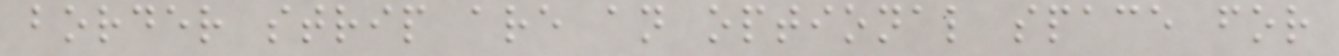border strip are an optional space for
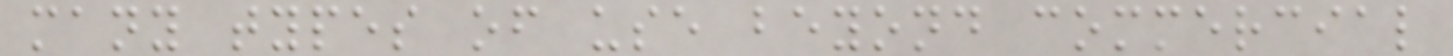many types of use beyond commercial
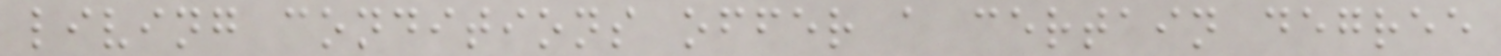living conditions offer a certain degree
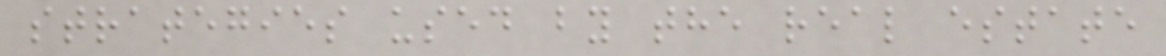strategies used by the real estate
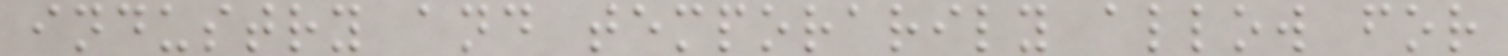industry and temporarily allow for
